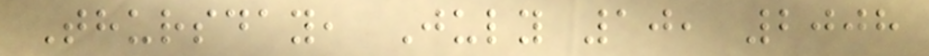Thursday, July 10, 2008
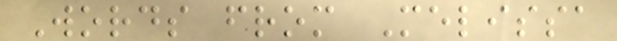Words from Melissa
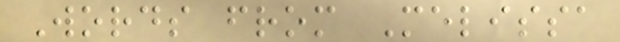Words from Melissa
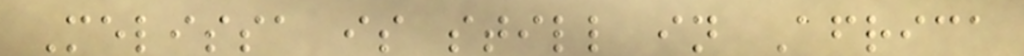Melissa is still in Africa
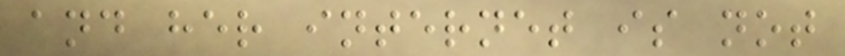and her internet is not
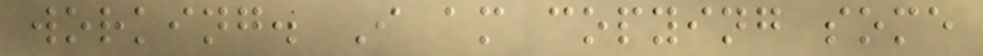working. I am copying some
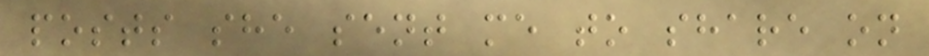posts she sent me to share on
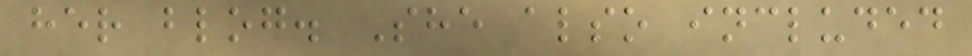her blog. She also included
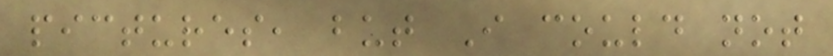pictures, but I could not
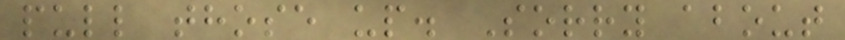pull those up. Sorry about
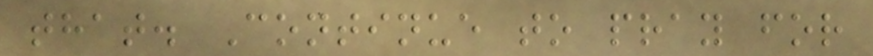that. Continue to pray for
